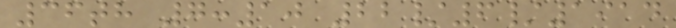36th 7:10 22/6/1914
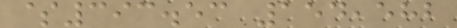$393.53 154,582
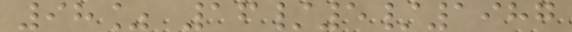98% 16/5/1987
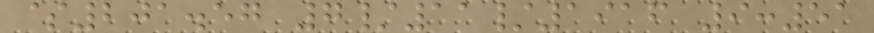$201.57 7/11/1916 9:51
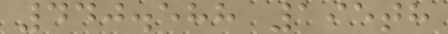440.588 195th
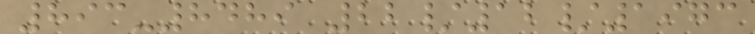893-8489 22/12/1973
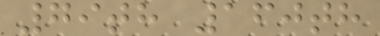79th 160th
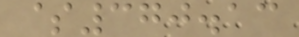$370.13
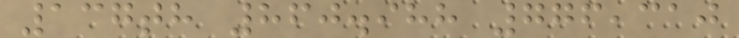137th 860.988 776,310
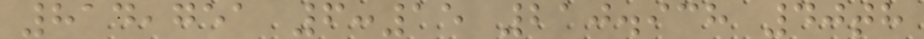814,751 6:15 210.938 40th
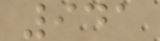941
